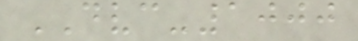DVC-1000
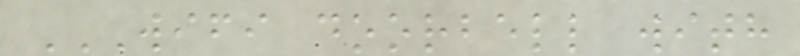WIFI DOORBELL WITH
